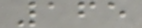165
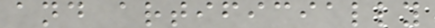and artificially
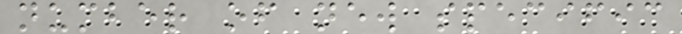number of new specific
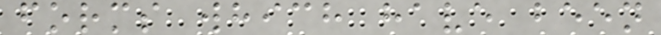forms which have been
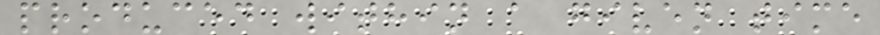produced within a given time
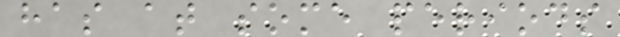has at some periods
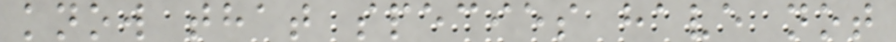know that species have not
